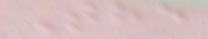The
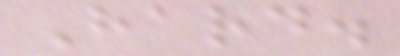Hard.
